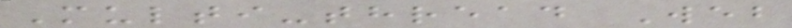Multi-thread Web
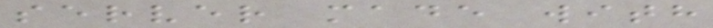server made with
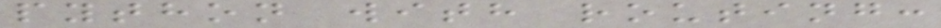python with routing:
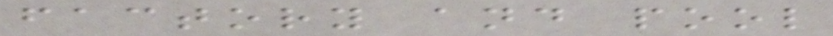factory and pool
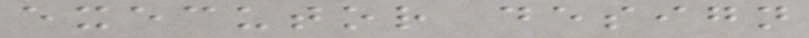executor design
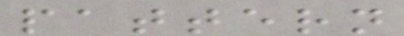pattern
